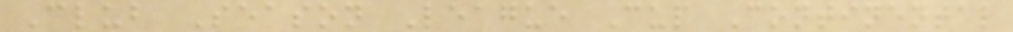Club Season League Cup Continental
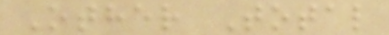Other Total
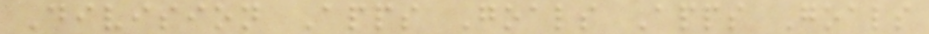Division Apps Goals Apps Goals
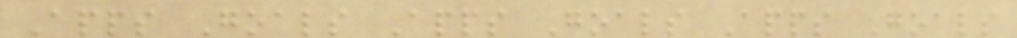Apps Goals Apps Goals Apps Goals
